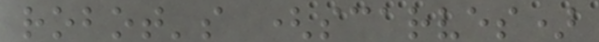robot's (scarves)
